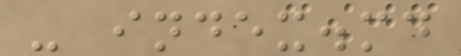- index.md
